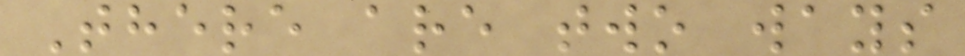There are two ways
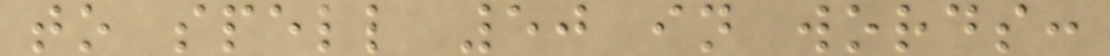to spell 50 in words:
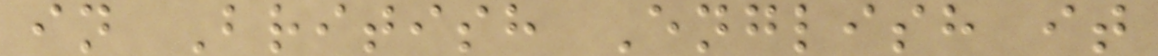in British English it
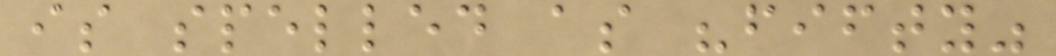is spelled as "fifty"
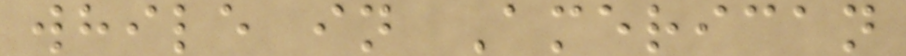while in American
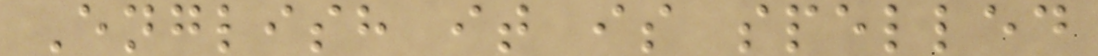English it is spelled
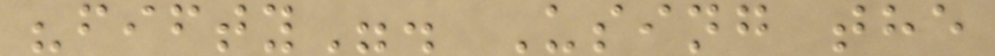"fifty". Using the
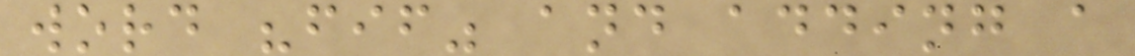word "fif" and adding a
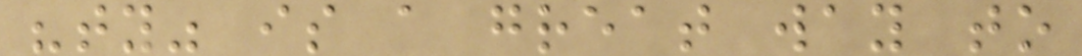"ty" is a great way to
